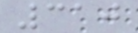310
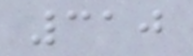310
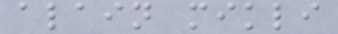alain mikli
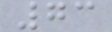73
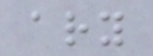ary
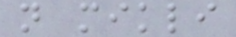n mikli
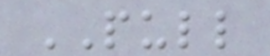PULL
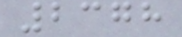2378
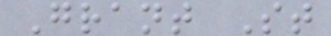Grant St
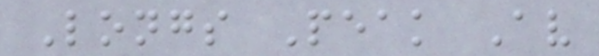Longs Peak Av
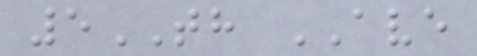5TH AVE
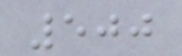500
